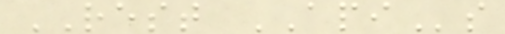REST APIs
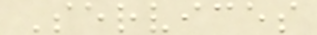Services
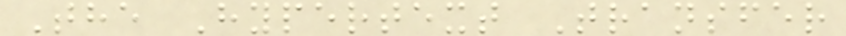The Hypertext Transfer
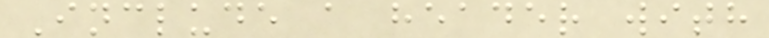Include a header with
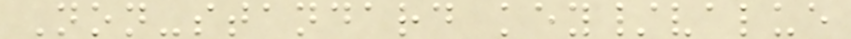Non-standard key/value
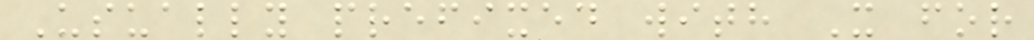Usually prefixed with X for
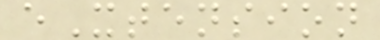eXtension
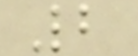2
